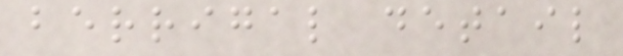berrigal detail
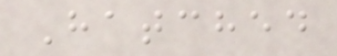Hatched
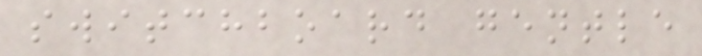switchboard gentle
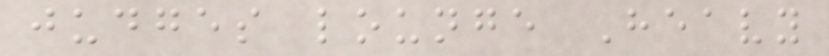judges lounge Heavy
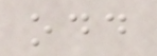odd
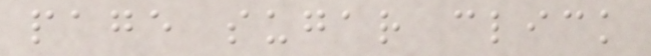page sugar click
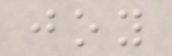joy
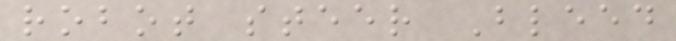robot steer Bleed
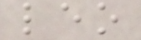leo
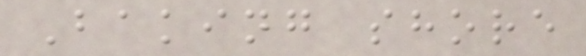Baking shore
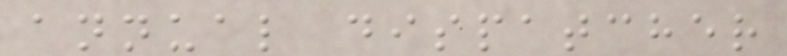annual dispatcher
